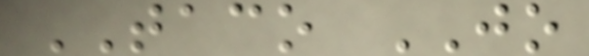TACO JO
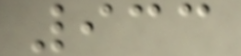933
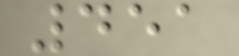451
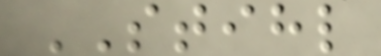STIHL
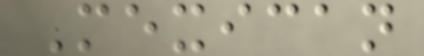Mexican
